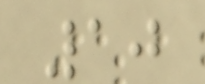10
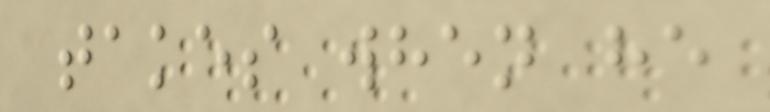takes when he
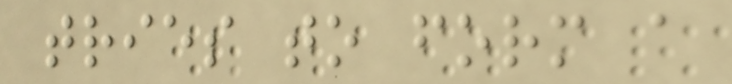tries to form a
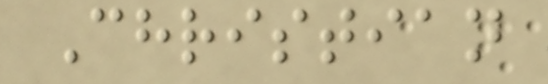Christian
